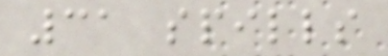31 spills
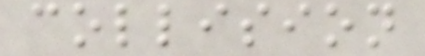collision
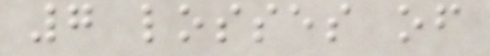7 losses of
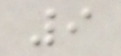9
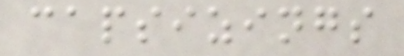capsizings
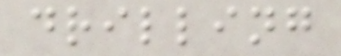drilling
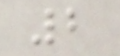2
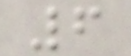6
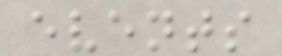events
